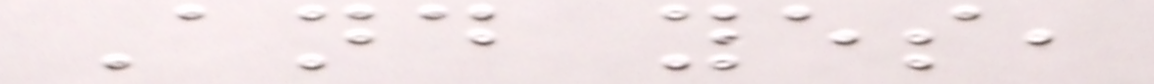And yes,
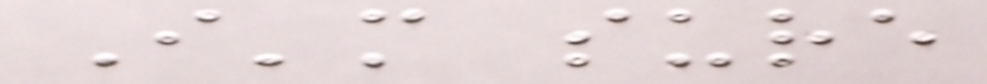I'm sure
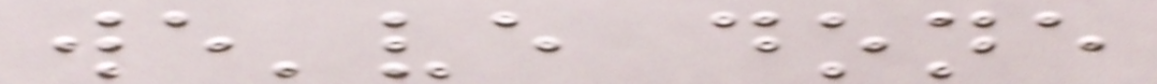we've done
